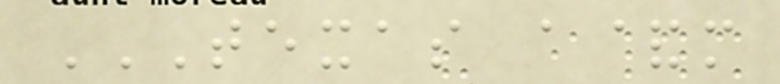TEXAS A&M
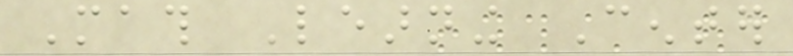Math Learning Center
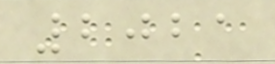2021
